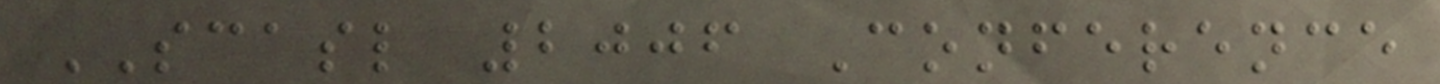SCASL 2006 Conference
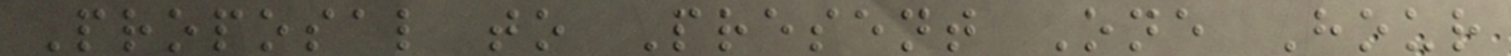Proposal to Present One Hour
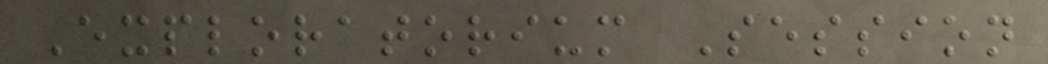Exploratorium Session
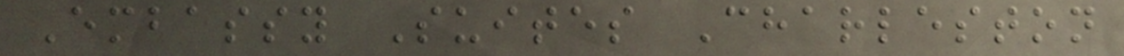Embassy Suites Charleston
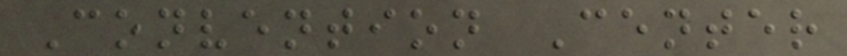Convention Center
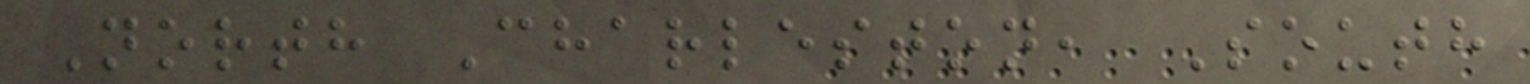North Charleston, South
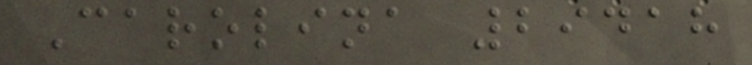Carolina 29418
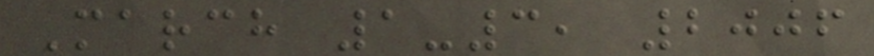March 1-3, 2006
